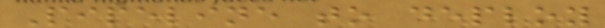Pipeline to deploy
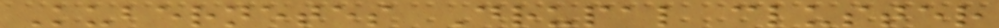Kubernetes Drupal cluster
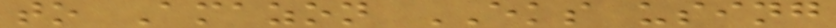to Amazon EKS using
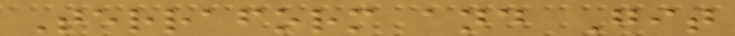Terraform and Git
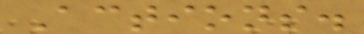Actions.
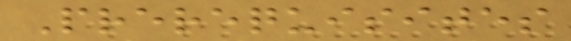Prerequisites
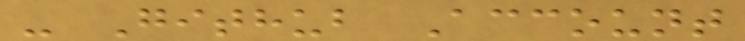- Github Account
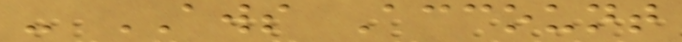- AWS Account
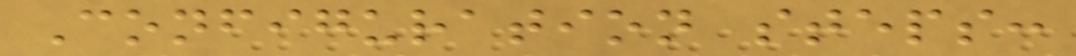Configuration steps:
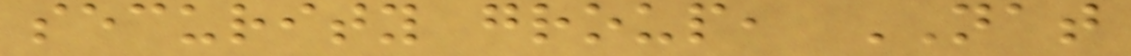security group, NAT
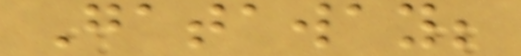Gataway;
